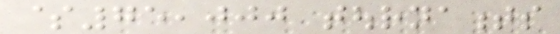$75,000 tournaments
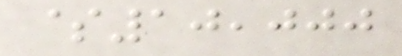$10,000
